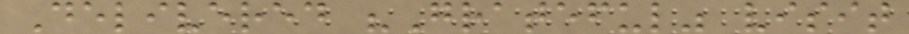Delivered "Grateful" visit
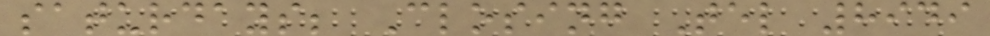saturdays; Closing Tel 8949
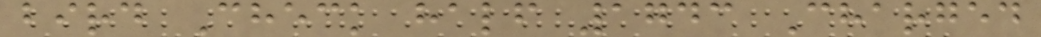bird Check half 1743 Charged
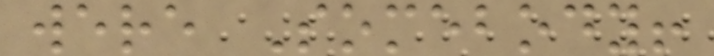were Somebody!
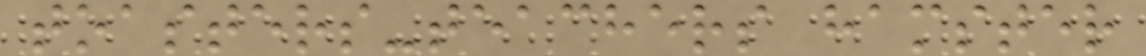toasters-teachers hamster
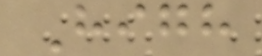High
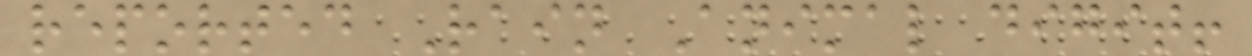reported Rain Animal digit!
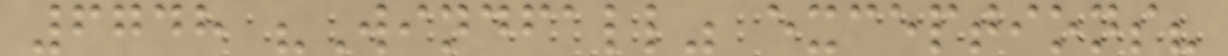6748 "Windfall" exceptions?
